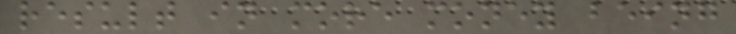result in more money being
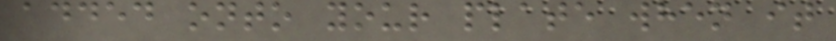added onto your plate when it
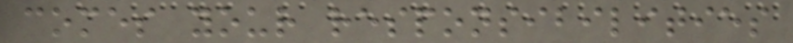comes your responsibilities
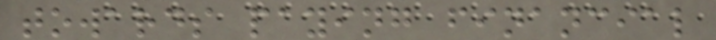towards paying financial
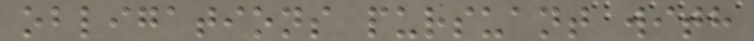obligations pursuant with
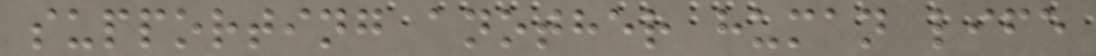supporting another human life
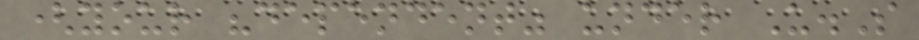(your "dependent" under U.S
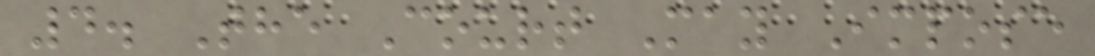4. The Court May Impose
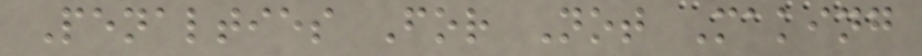Penalties For Not Making
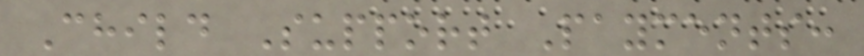Child Support Payments:
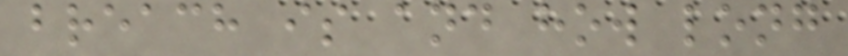breach is and how long
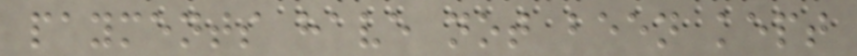payments have not been kept
